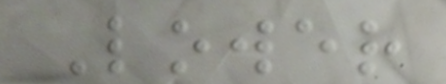Lower
